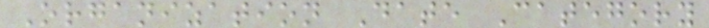Organization Date Category
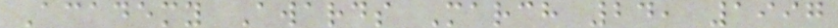Academy Awards March 24, 1997
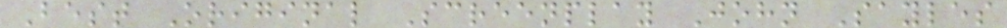Best Original Screenplay John Sayles
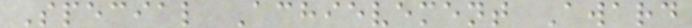Special Achievement Award
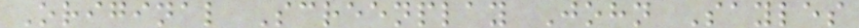Original Screenplay John Sayles
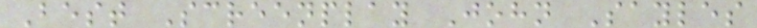Best Screenplay John Sayles
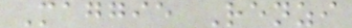Maggie Renzi
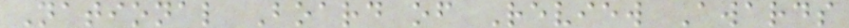National Board of Review Awards
